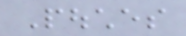Pouches
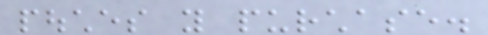pouches you purchase.
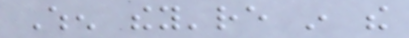When they're in the
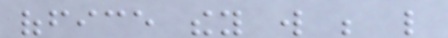office they will be like
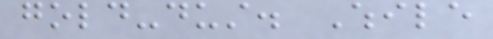gold-dust. While
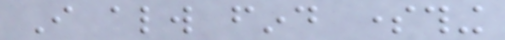I always find something
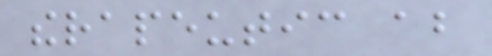therapeutic about
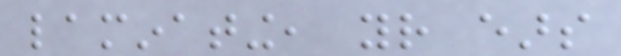laminating, your ears
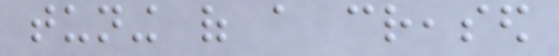tuning of a creased
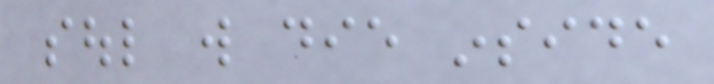soul will die inside
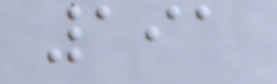191
